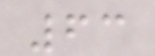63
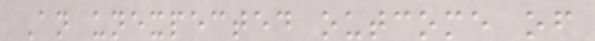An unexpected outcome of
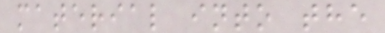material into the
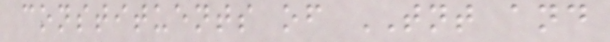constituents of TNT and
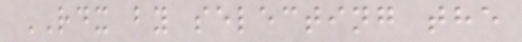RDX by selecting the
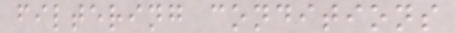filtering conditions
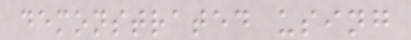demonstrated using
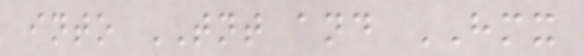into TNT and HMX
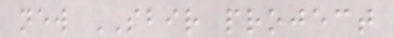new SBIR project
